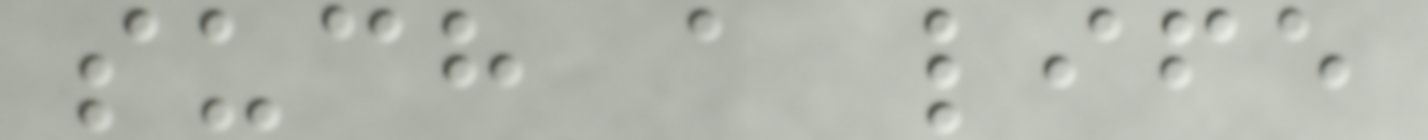such a life
